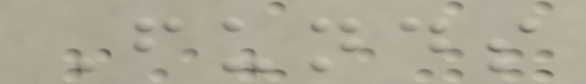Funds
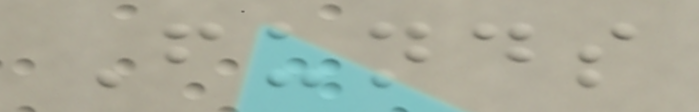Funds
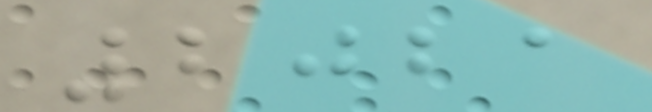2021
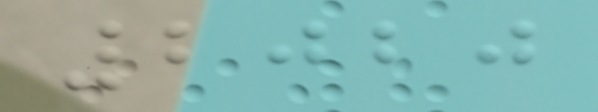2020
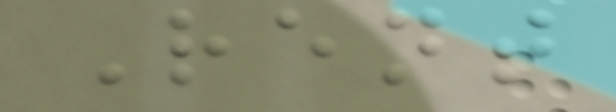Rent
